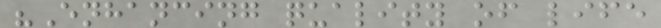"Enhancing quality of life
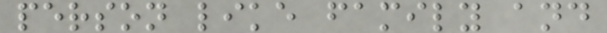person like family and
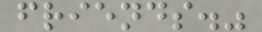friends."
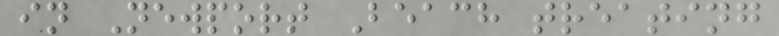in Newport Beach treating
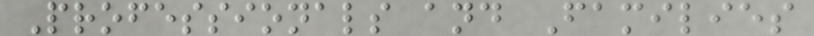Professionals and Families
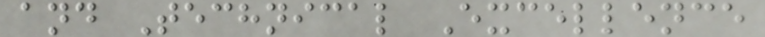and Technical Excellence
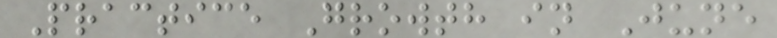Practice Growth in June
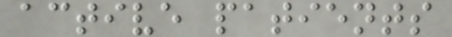active patients
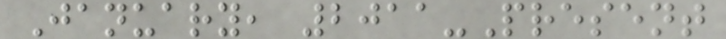January, 2011-Present
